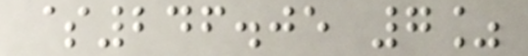$246.05 7%
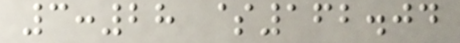3:28 $162.04
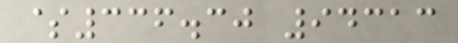$336.30 94313
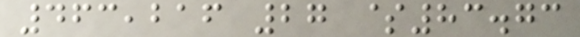463,216 27 $83.73
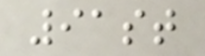91st
